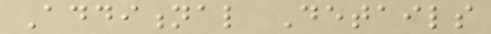Additional Details
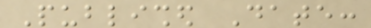Published Date:
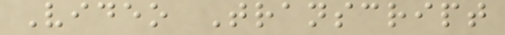Video Transcript
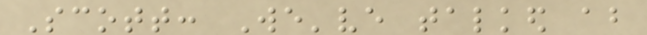Scott: We've talked about
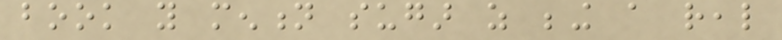book you mention sugar as being a real
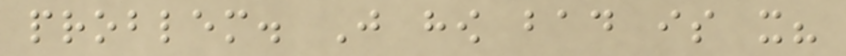problem. Just how bad is it?
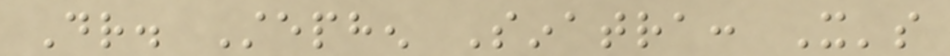Dr. Stephen Sinatra: It's
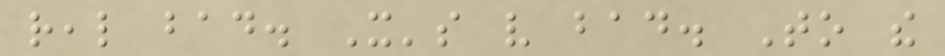real bad. It's very bad. To the
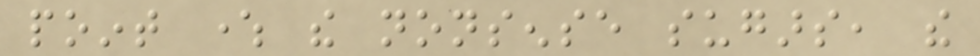point where the nonsense sugars, the
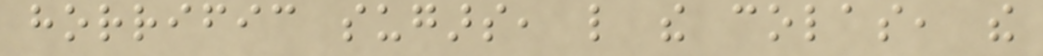horrific sugars, like the colas, the
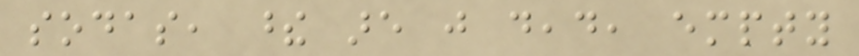sodas, these are just dead, empty
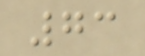73
